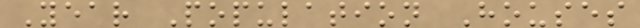Year Population Houses
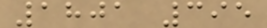1801 395
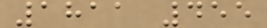1811 455
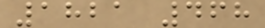1821 468
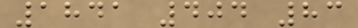1841 404 83
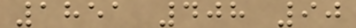1851 408 90
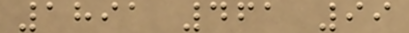1891 461 99
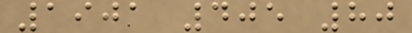1901 405 80
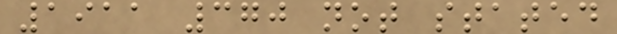1911 370 not stated
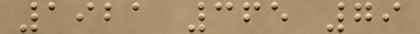1921 365 79
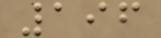196
